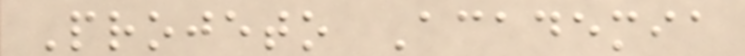Projeto Academia
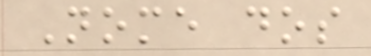Nome dos
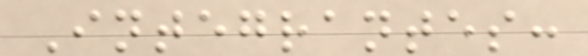Integrantes:
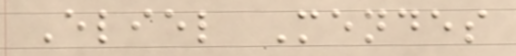Eliel Mendes
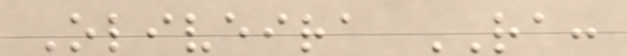Oliveira RA:
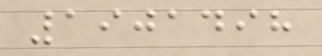1901498
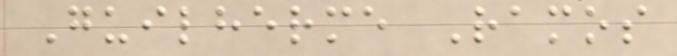Guilherme Ramos
